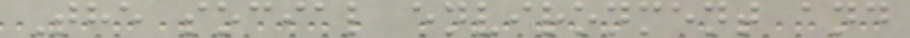The social environment and
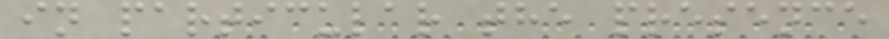in particular the presence
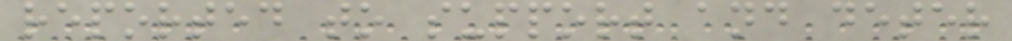reported to support and deter
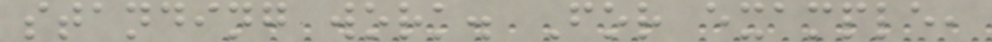standing work. For example,
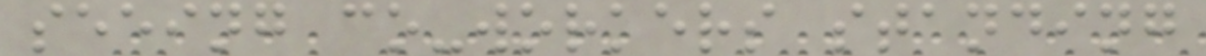seeing co-workers standing
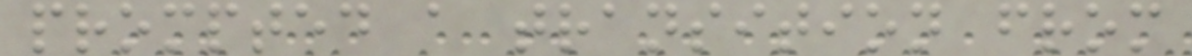prompted a transition from
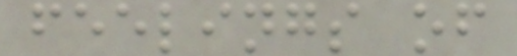feelings of
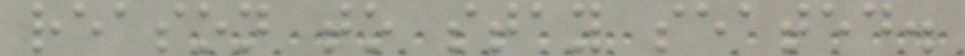reason to stay seated.
